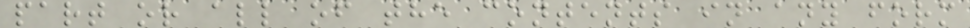part or all of the contents in any form
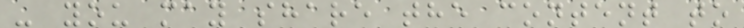- you may share the content to
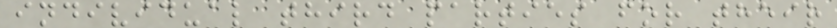individual third parties for their
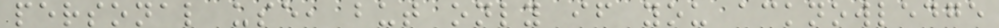personal use, but only if you acknowledge
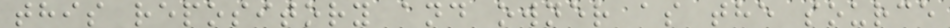this repository and owner as the source
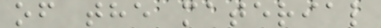of the material
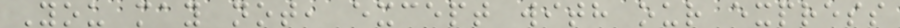You may not, except with our express
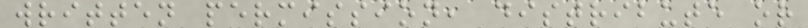written permission, distribute or
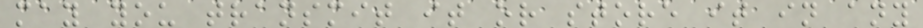may you transmit it or store it in any
